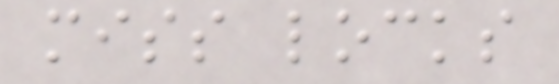miss locks
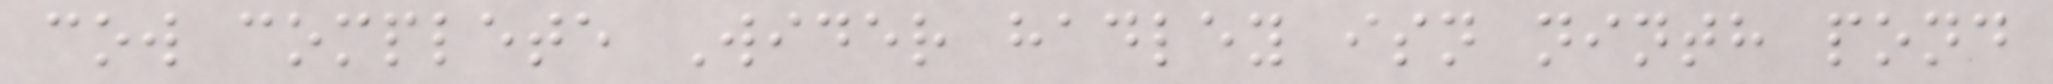cow complete Wider hadley isn ninth pond
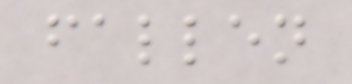fallen
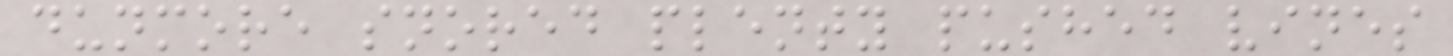dunmore snored plenty pushed vines
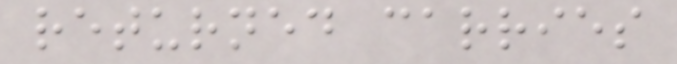returned carries
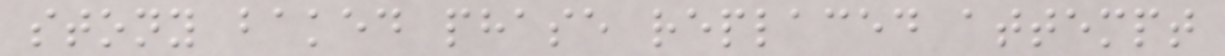stony baked phase replaced attempt
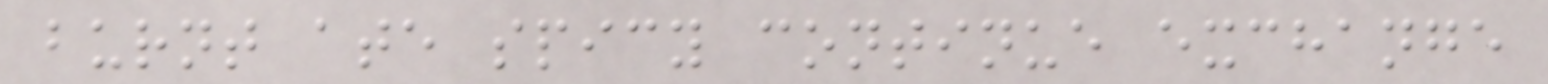burnt ate spicy continue exchange
